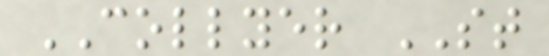COLLYER ST
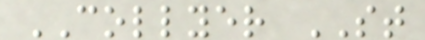COLLYER ST
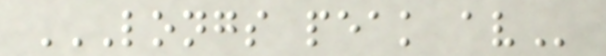LONGS PEAK AV
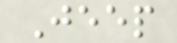Jeep
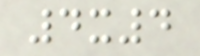4x4
